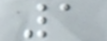1
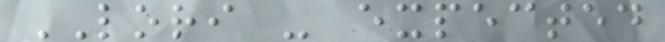LORI - expected
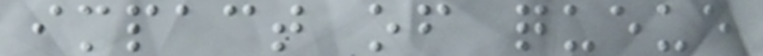impact of queue
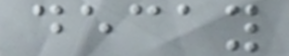decay
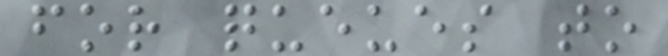for queues to
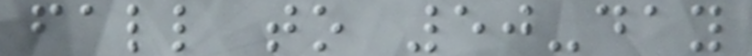fall to 50-day
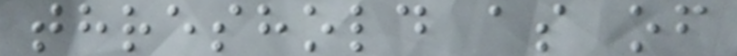threshold as of
